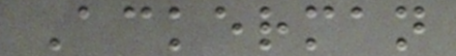Ackerman
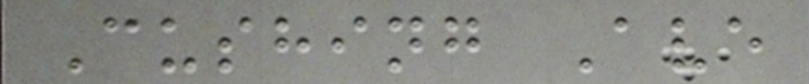Cushing Ave
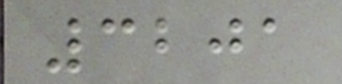3201
